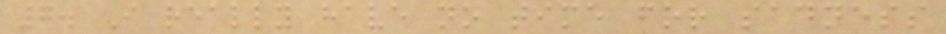7. I really have no time for sadness
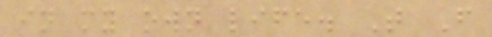in my own life. T F
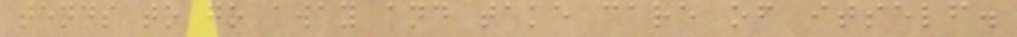tends to go away and take care of itself.
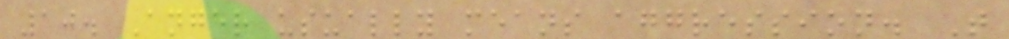10. Anger usually means aggression. T
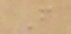F
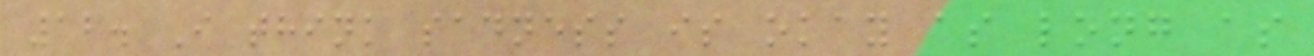12. I think sadness is okay as long as
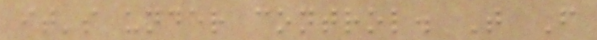it's under control. T F
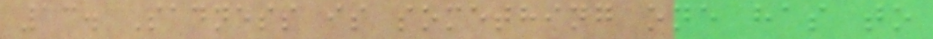13. Sadness is something one has to
